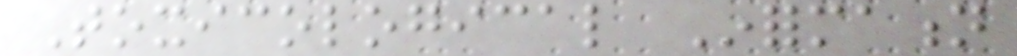Toxicological Information
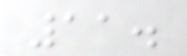11.
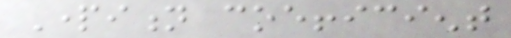Partition coefficient
